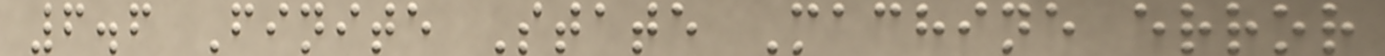6.6 Finite State Machine error
